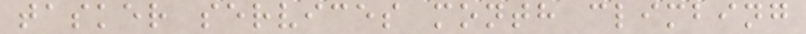tasker services month climbing
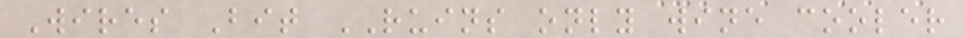Wires Bit RUINS only wine cooler
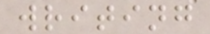writing
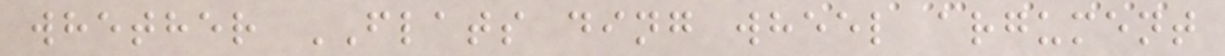whether FLATS ding wheel argument
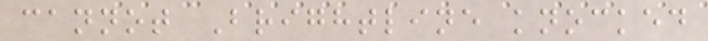cannot Brightline knocked
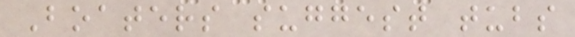Boaters suggest tubs
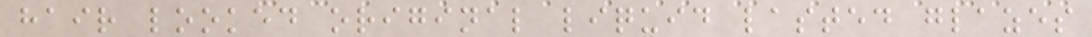hair looked original liquid lasted glazes
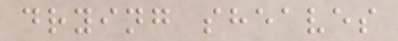drying sheaves
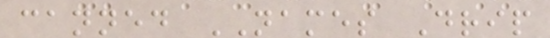canned NAMES Drip
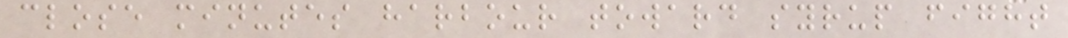close minutes harbour toward syrup fight
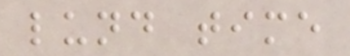lund time
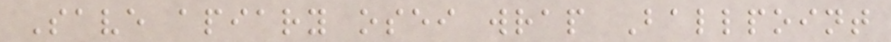Save apiary osei wrap Ballpoint
